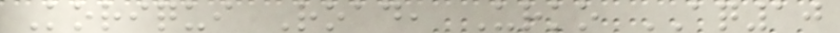Koriqui Road, Urko AQ10
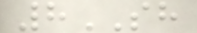8SH
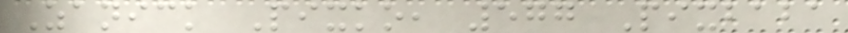Zanick Pixko, 577 Pixbaba
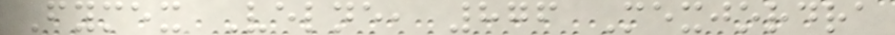Fymex Velne, 876 Mexjordra
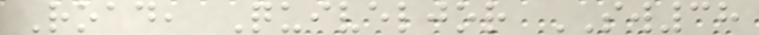Road, Quiveljor SW38
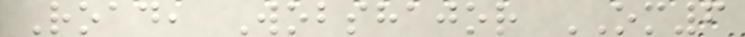Road, Wobshajor OM6
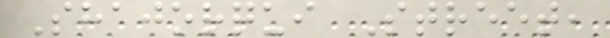Shajorqui Street,
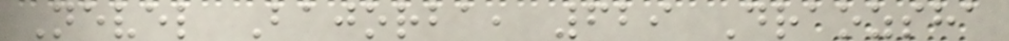Nevel Bajorba, 629 Draozsha
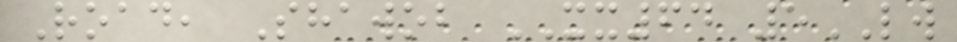Road, Shawob XX64 5LW
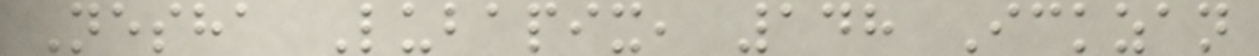Nesha Lubapix, 148 Ickzan
